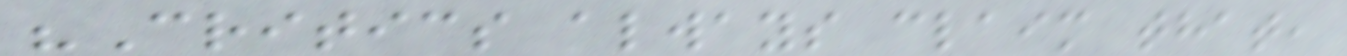"Critics always claim that,
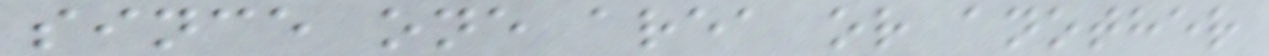since one area or another
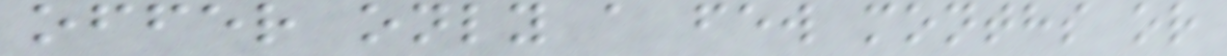offer only a few months or
